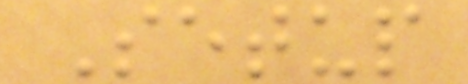Setup
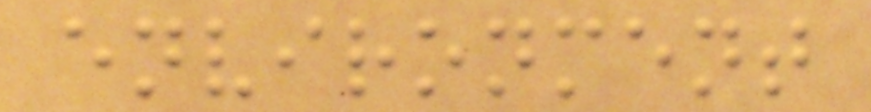environment
